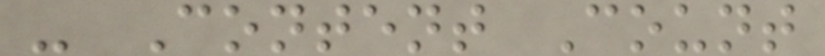- Content Count
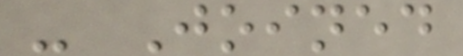- Joined
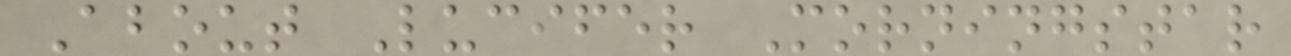About Lucifer Morningstar
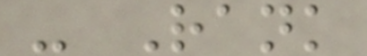- Rank
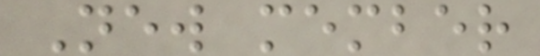New member
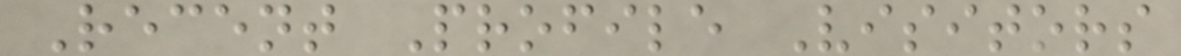Recent Profile Visitors
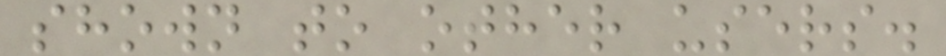shown to other users.
